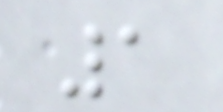1
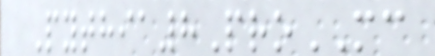Pythia8ProMC
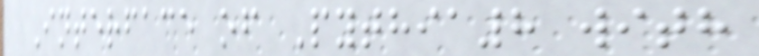Interface of Pythia8 with
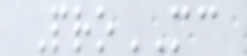ProMC
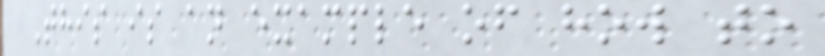This is an example of how to
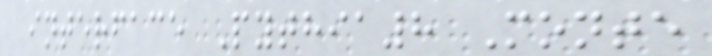interface Pythia8 Monte
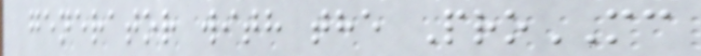generator with the ProMC
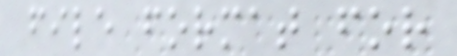file format for
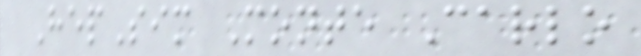HepSim Monte Carlo
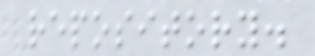repository.
